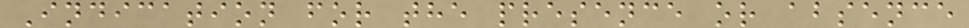Indication for the presence or absence
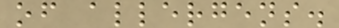of allergens.
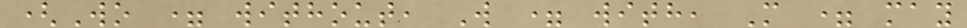(Wo = without, W = with, M = may
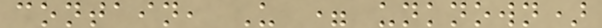contain, U = unknown)
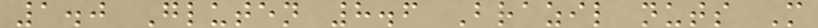1.0 Gluten 8.6 Brazil nuts M
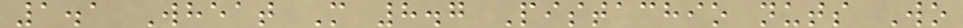1.1 Wheat M 8.7 Pistachio nuts Wo
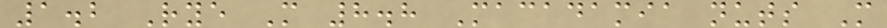1.2 Rye M 8.8 Macadamia nuts M
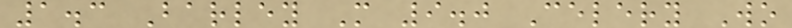1.3 Barley M 9.0 Celery Wo
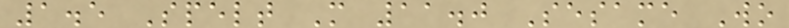1.5 Spelt M 11.0 Sesame Wo
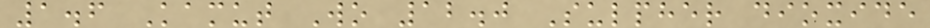1.6 Kamut Wo 12.0 Sulpher dioxide
